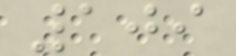109
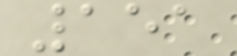151
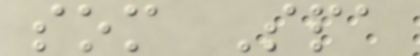som Spa
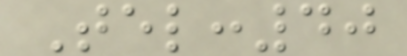Tel:40
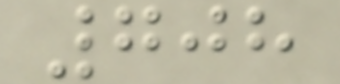708
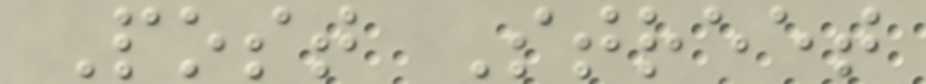Post Street
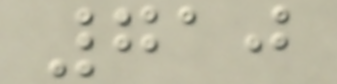710
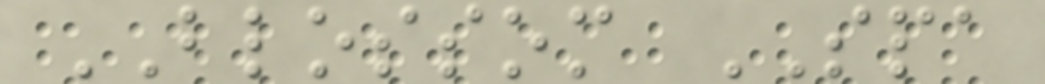BLOSSOM SPA
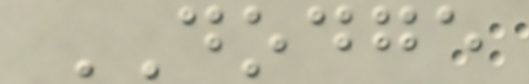DODGE
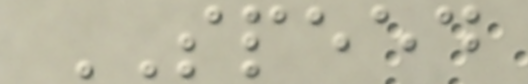SPEED
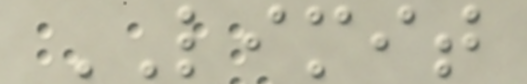LIMIT
